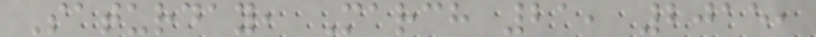Saturday, March 21, 2015,
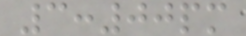3:00pm
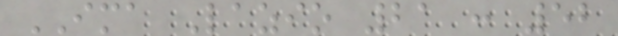IMA Lazio 21 : 52
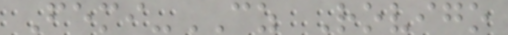Femi-CZ Rovigo
